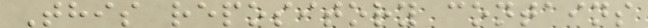This repository contains
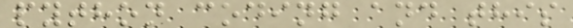python coding and this
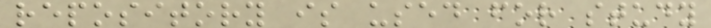repository is used for study
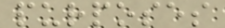purposes
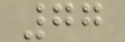77
